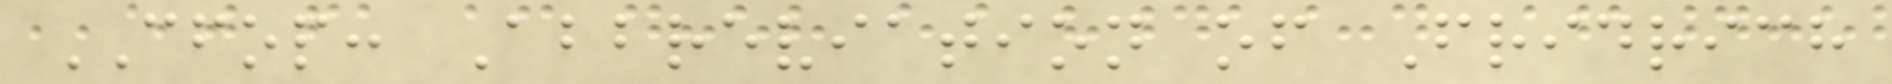CFOP: Abbreviation of Fridrich
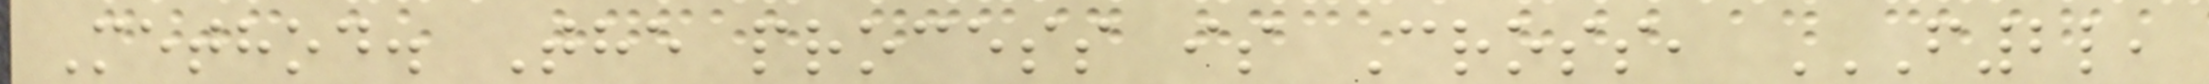Method. The process is Cross, F2L,
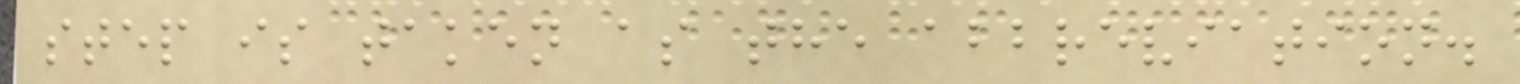step is taken as the abbreviation.
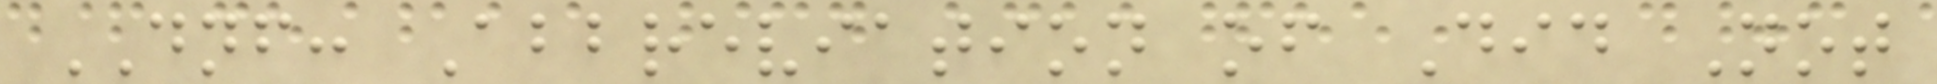DNF: Abbreviation of Did Not
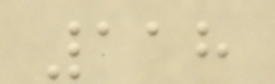118
